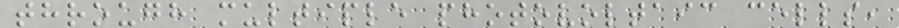through multiple photovoltaic cells,
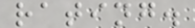rating.
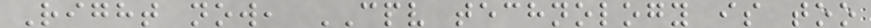Right now, CPV technology is too
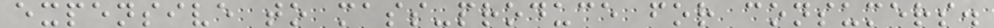expensive to mass-produce for consumers.
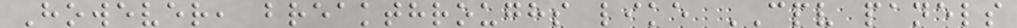However, breakthroughs like CPV panels
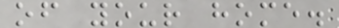of your home.
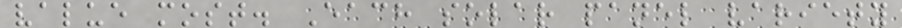value most. Each solar panel variety
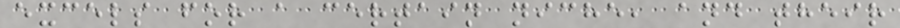excels for a certain niche, and their
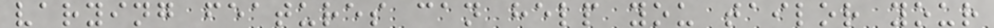varying features can help you tailor your
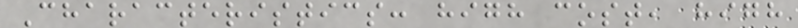Characteristics: high cost, high
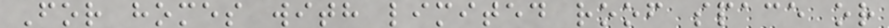For homes with limited roof space or
